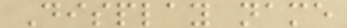Display name
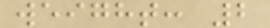weight: 2
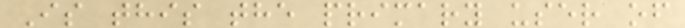Is this the primary user of
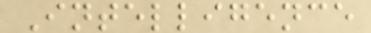Intelligence
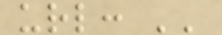url: ''
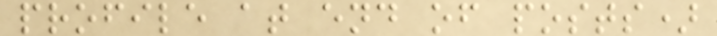profile at end of posts)
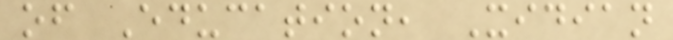of Education, Xidian
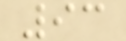93
